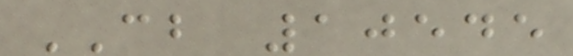CB 10545
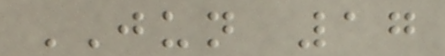JUN 17
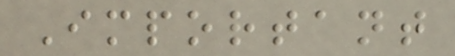Important
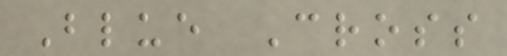Blue Cross
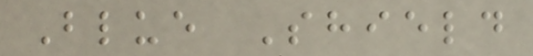Blue Shield
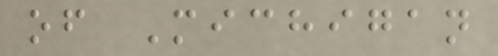of Michigan
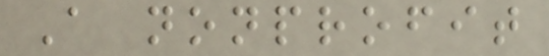A nonprofit
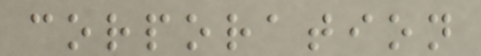corporation
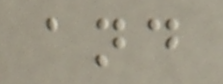and
